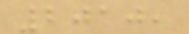2010,
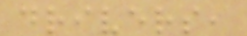drivers,
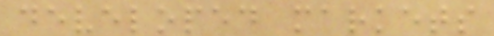developed markets
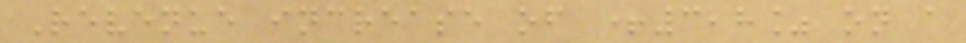Revenue increase of +3,8% on a
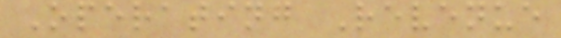Operating Revenue
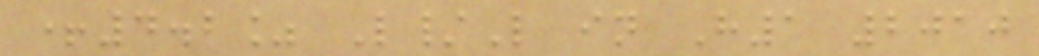+4.2% L/L in H1 2010
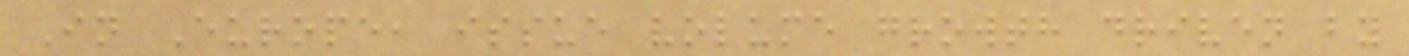In Europe, issue volume growth driven by
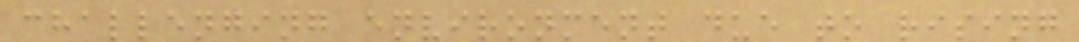challenging environment due to rising
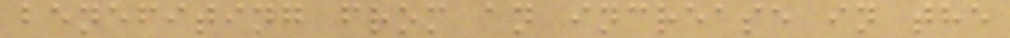benefiting from an increase in the
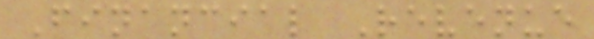Financial Revenue
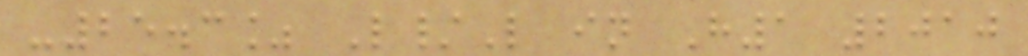-25.3% L/L in H1 2010
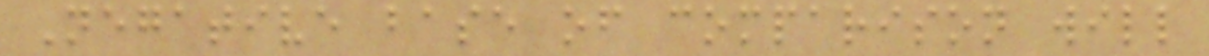Negative base of comparison will
